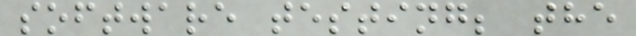software testing; the
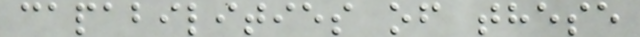capabilities of these
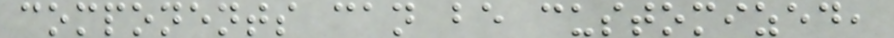components can be customized,
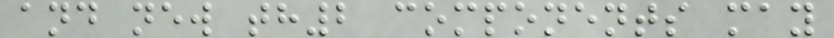and new th2 components may
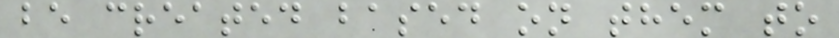be created based on them to
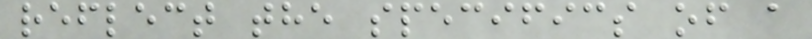reflect the specifics of a
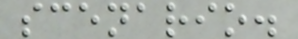scenario.
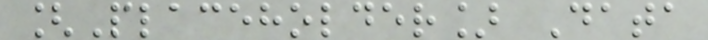[Placeholder] Data
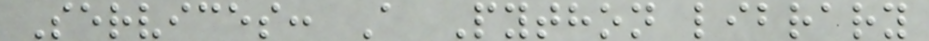Services: A Python library
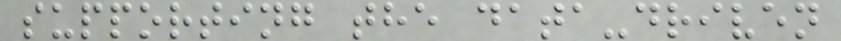supporting the data-driven
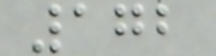172
